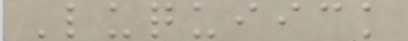Luquiick
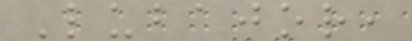Lubajor,
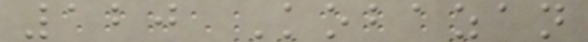120 Kobazan
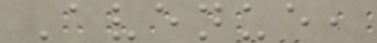Avenue,
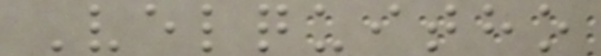Velquitho
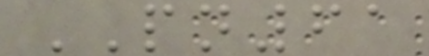PN61
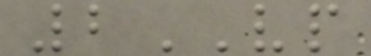2VP
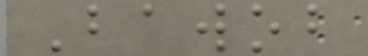Bawob
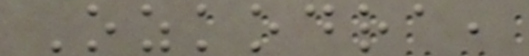Ozkodra,
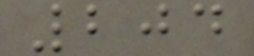204
